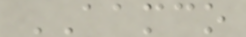AAMCO
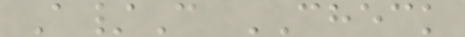A/C CHECK
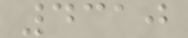4310
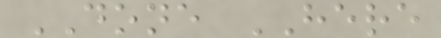DONE HERE
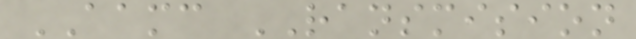AAMC RANSMISION
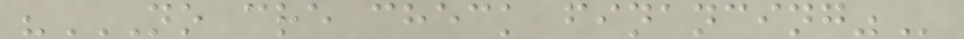"NO CRE CHECK FINANCING"
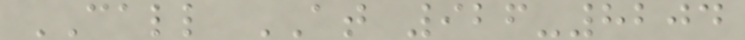CALL AT 926-8204
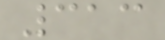313
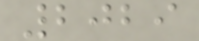2029
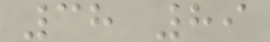38 89
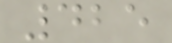425
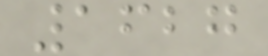1627
